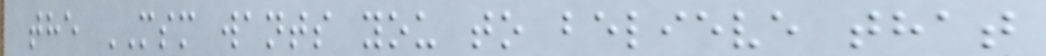the MSM wants you to believe that
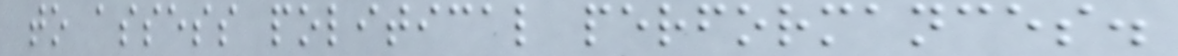to assess political performances.
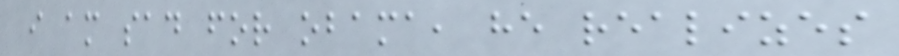i am sad for obama, he realizes
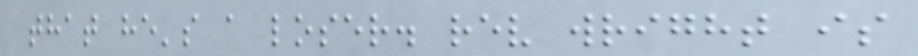that he's a loser. rev wright is
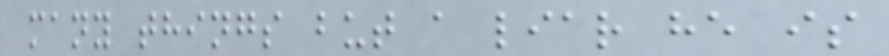many things but a liar he is
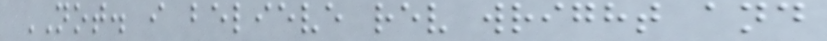NOT. i believe rev wright and
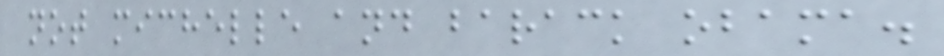not michelle and barack obama.
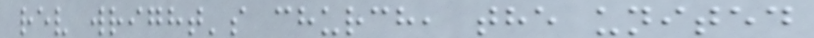rev wright's church, the united
